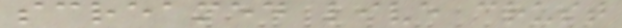screamed live crust
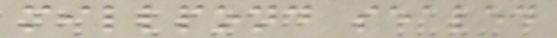millpond sealed
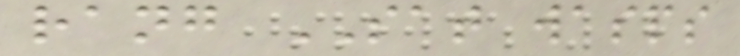rang SAT wasps
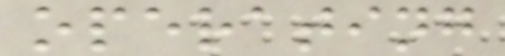operating
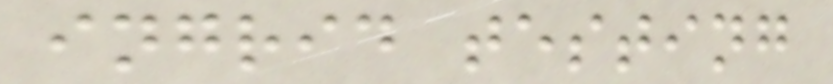ingrid testing
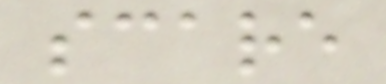scare
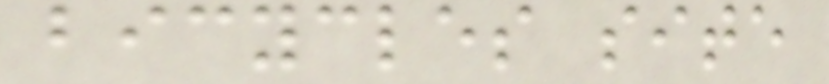bicycles site
